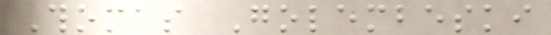Thomas Golembeski
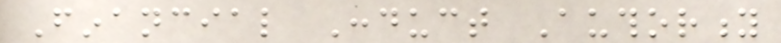Financial Conduct Authority
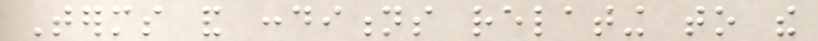Terms and conditions relating to the
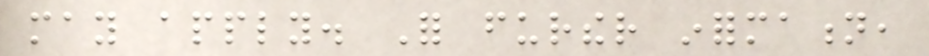may apply. For further information,
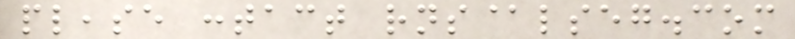please contact rns@lseg.com
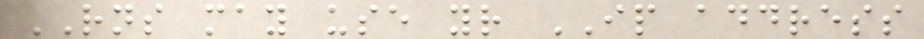RNS may use your IP address
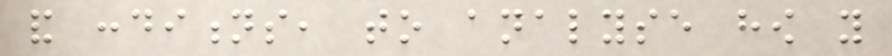and conditions, to analyse how you
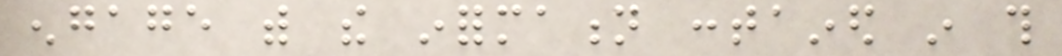engage with the information contained in this
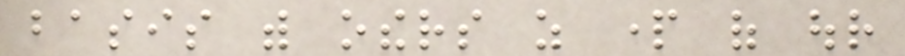basis with others as part of our
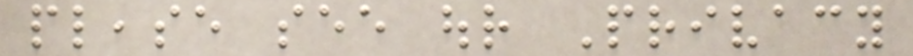please see our Privacy
